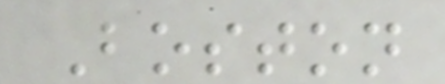Boston
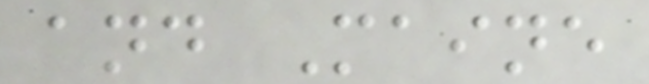and Maine
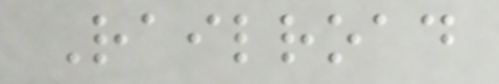Railroad
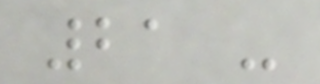21 -
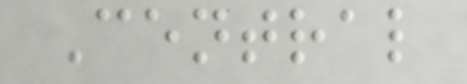Central
